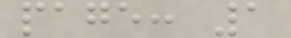page: 1
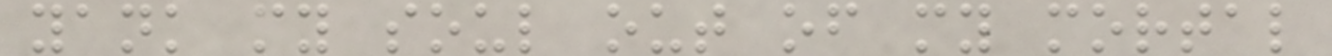yank my soul out of my mortal
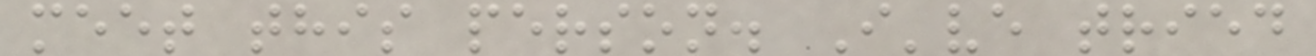meet this person. I've tried
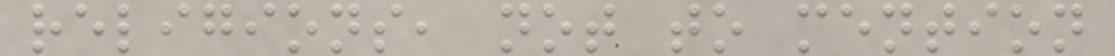religions, not to mention
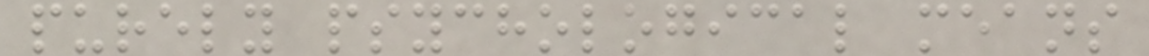purely psychological means
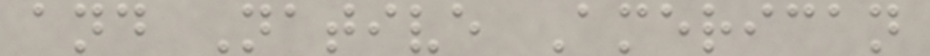and Native American
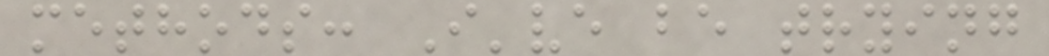methods: I've be trying
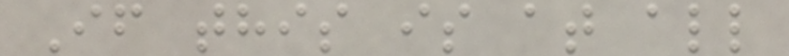If this is at all
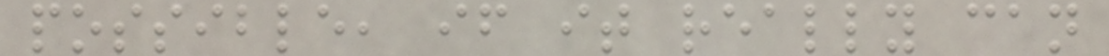possible, if it really can
